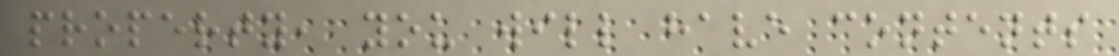property, you will have contents
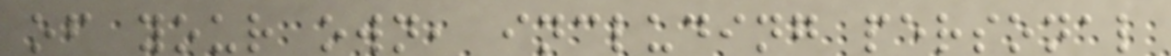of your own, including personal
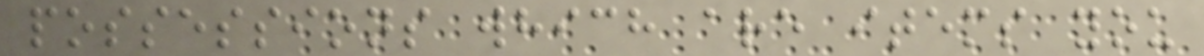possessions which are items you
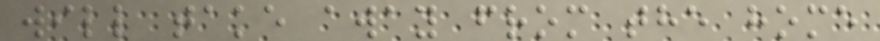will take away from the home
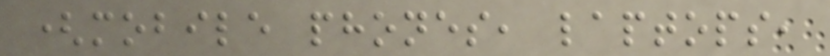(mobile phones, laptops,
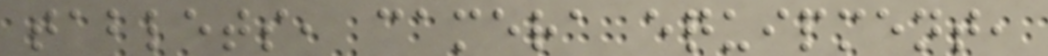tablets, camera equipment,
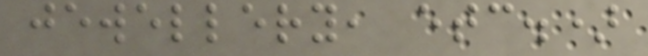jewellery, etc.)
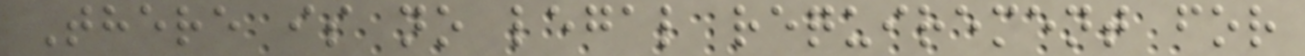There is no legal requirement for
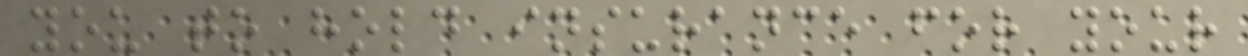you to hold insurance for your
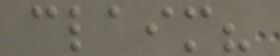claim?
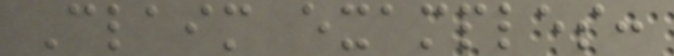Claim examples:
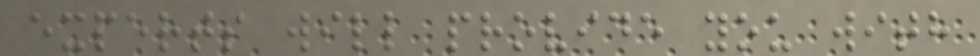experts will provide you with
